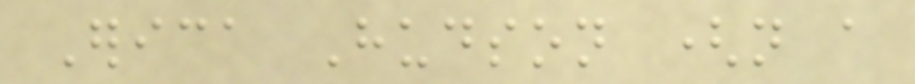Erica Hudson (not a
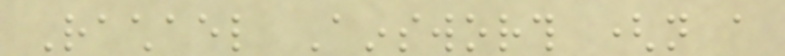Rachael Ainsworth (not a
